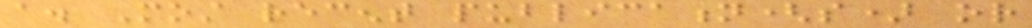a. Most recent publication(s) or
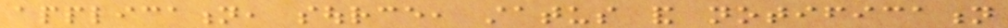application, source, status and notification
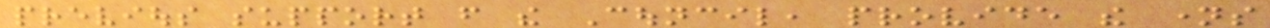previous support from the Council, provide the names
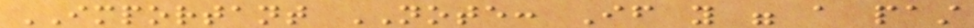IMPORTANT NOTE: If you were a past
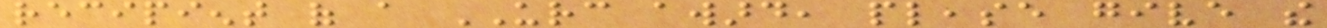recipient of a URC award, please give the
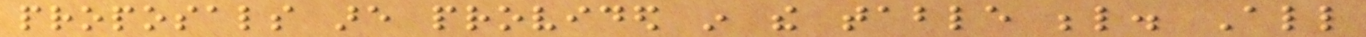proposals are provided in the table below. All
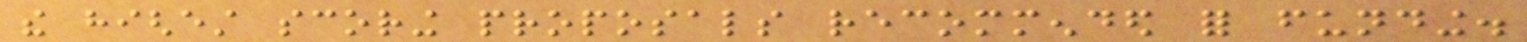the highest scoring proposals recommended for funding.
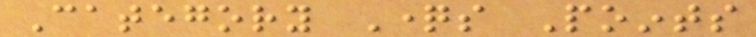Category Questions Points
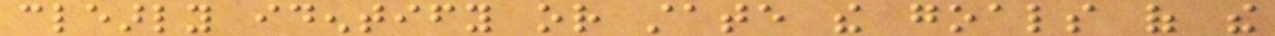clearly identify or state the goals of the
